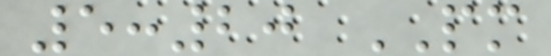5:20 PM
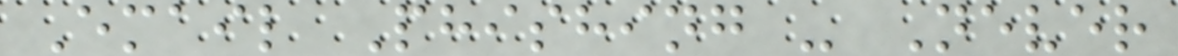Email Phishing - Never
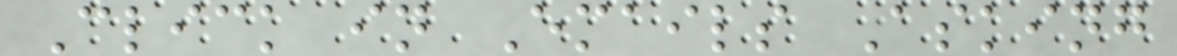Click in Emails Asking
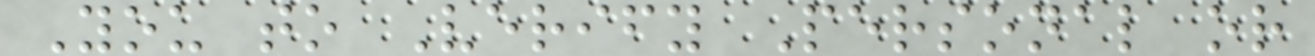You to Verify Personal or
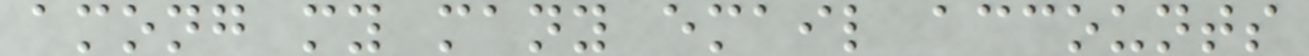among my many email accounts
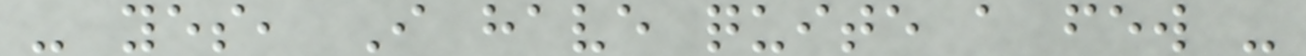- yes, I have quite a few -
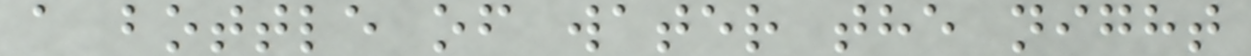a bottle of water the night
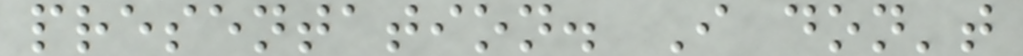presentation. I don't
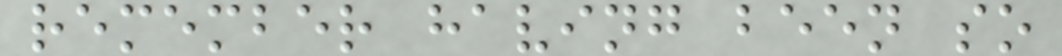remember having been so
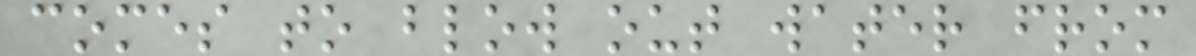comes to blow out water from
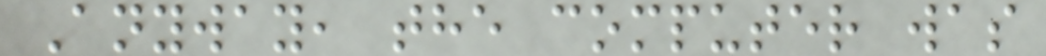Anyway, the computer was
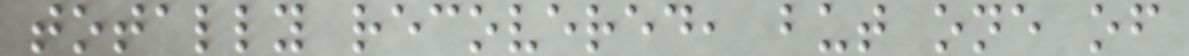totally recovered, but one of
